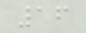16
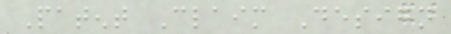Patent Claim Design
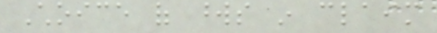Choice of words in claim
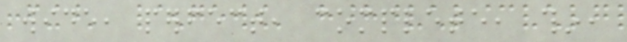wide, perfect, complete, thin,
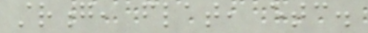strong, flat, etc.
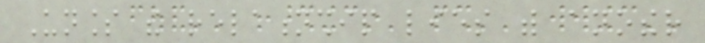Unless the relationship lies with another
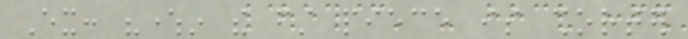Ex: "wherein the first piece is shorter
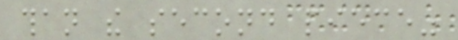than the second piece"
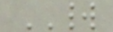WORLD
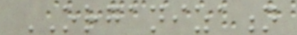ORGANIZATION
